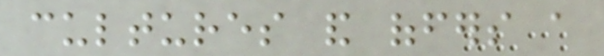cultures and offers a
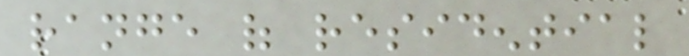range of residential
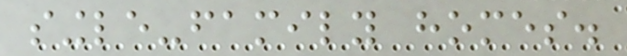single-family homes.
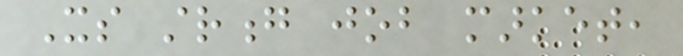Its strong job market,
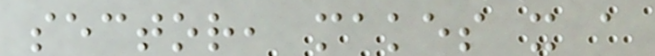sector, makes it a
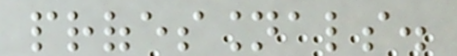professionals.
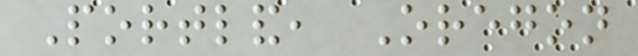Portland, Oregon
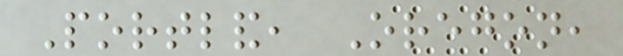Portland, Oregon,
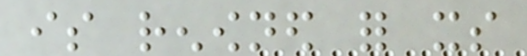is renowned for its
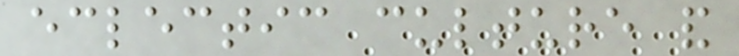eclectic culture and
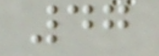47
